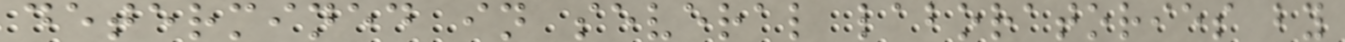determined in several laboratories by
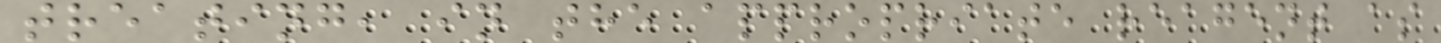treating, in the appropriate reagent as
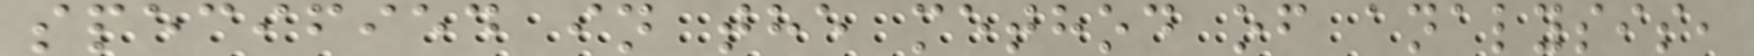specified in the method of analysis,
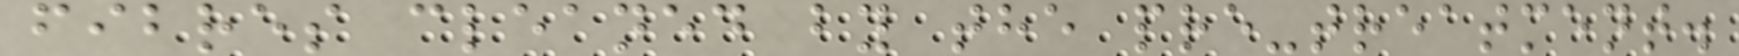fibres cleaned by the pre-treatment.
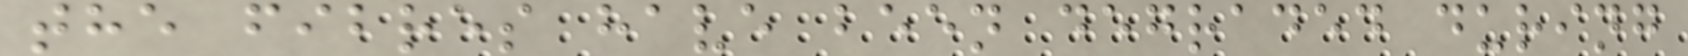the fibres have been degraded during
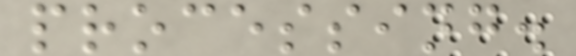processing.
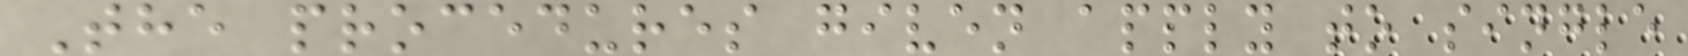The procedures given apply to single
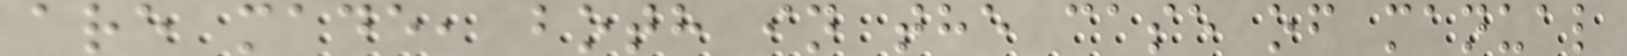are made, both in the case of manual
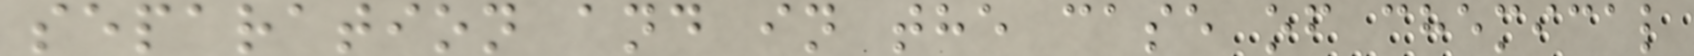separation and in the case of chemical
